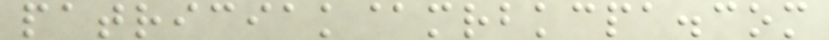patriciak@mrbkcpa.com
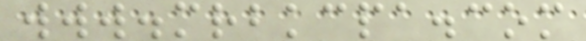www.mrbkcpa.com
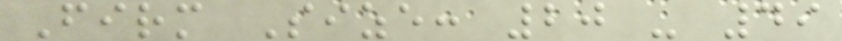Firm Size: 20 - 49
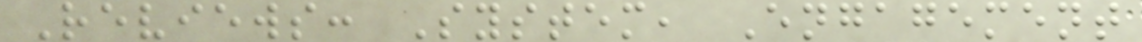Reviews: System, Engagement
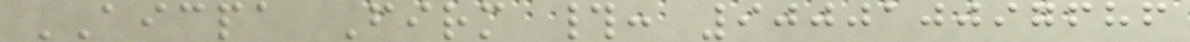AICPA Firm #: 900010097686
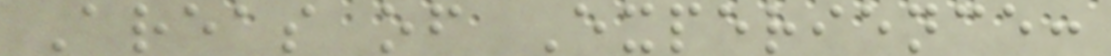Areas of Experience:
